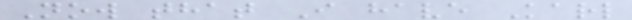Now that I have Karl
